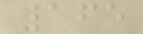165
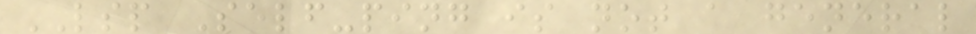LSP Self-ping is not a general
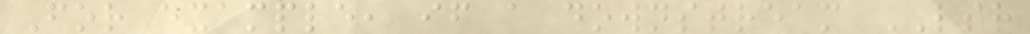For example, if a downstream LSR
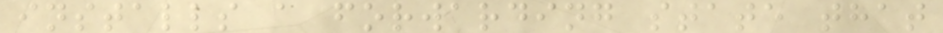installs a forwarding state that
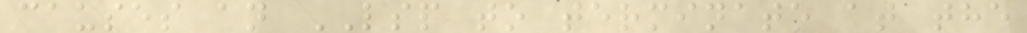causes an LSP to terminate at the
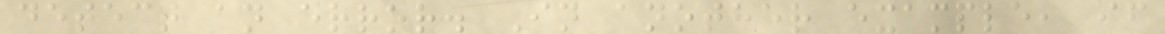detect an error. In another example, if
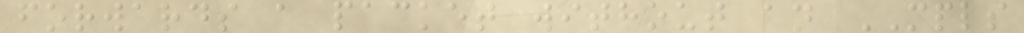forwards a packet without an MPLS
